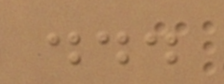...
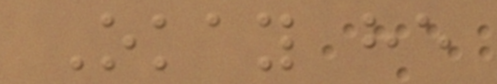Okay he
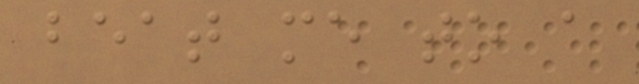beat me to a
